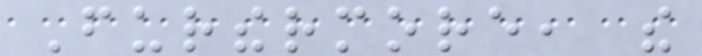Furthermore, the
